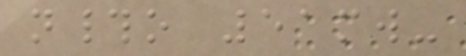n#o 51mw-
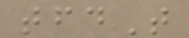tfdT
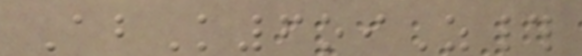AbK6oiZ#
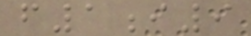f1i9
